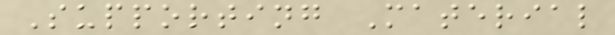Supporting Material
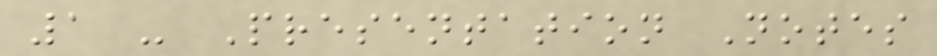1 - Presentation Notes
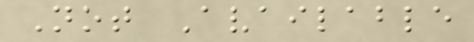Not Available
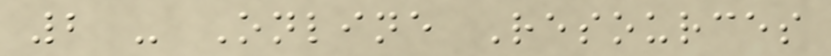2 - Online Resources
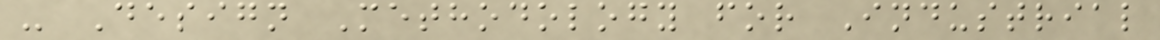- Design Methodology for Industrial
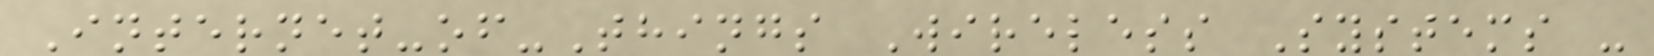Internet-of-Things Wireless Systems -
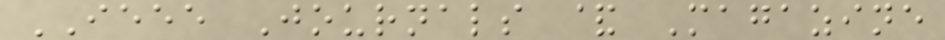IEEE Journals & Magazine
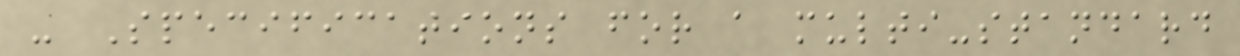- Specifications for a multi-standard
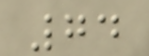74
